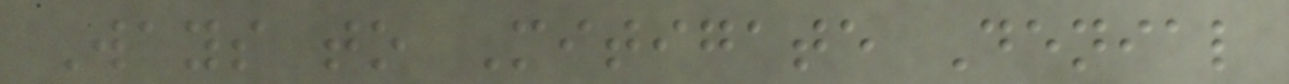Ways to Mitigate Denial
